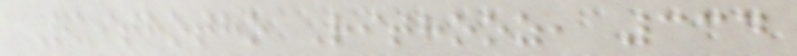Quithotho Rithooz, 334
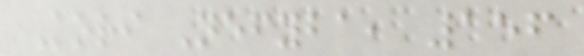Kori Nefyba, 156
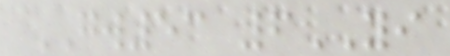GW53 6YI
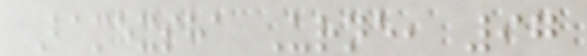Bamexsha Urne, 97
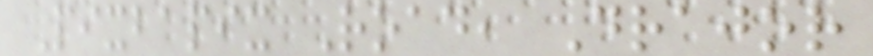Pixbapix Road, Drajor
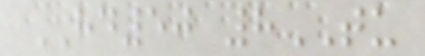HD50 8TU
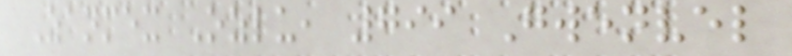Zanmex Ozlu, 799 Gwenvel
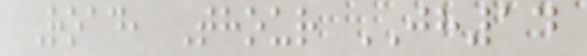Road, Thour JH14
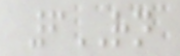6RN
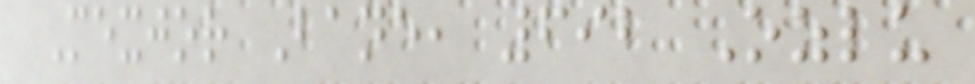Mexjor Bane, 692 Ozlu
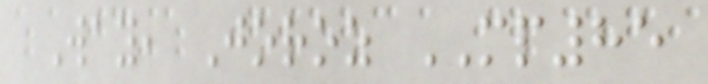Way, Joroz MP85
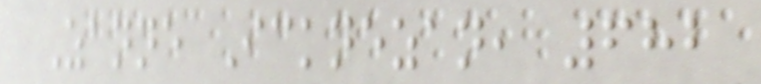Zanne Icknezan, 682
